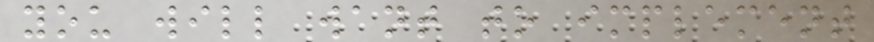you will want to implement
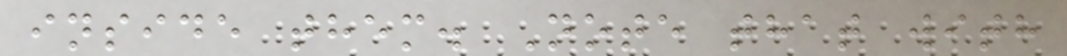inside them. Note that with
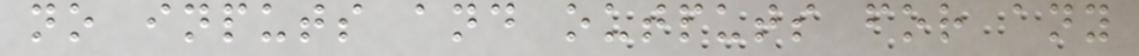no inputs and outputs for any
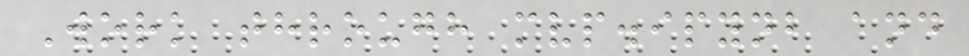Work through mvp.ipynb and
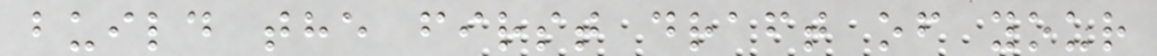build the first draft of your
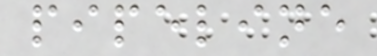pipeline
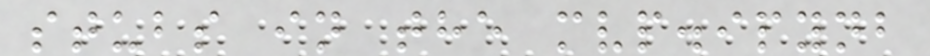stubs in the mvp.ipynb
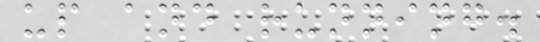up and running.
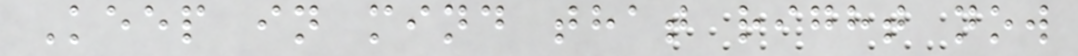Keep in mind that right now
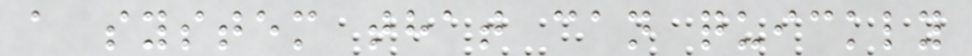a system that can quickly
